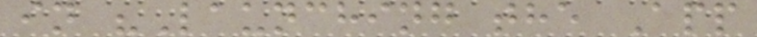in "Launching the App
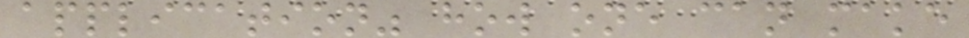application" how one can make
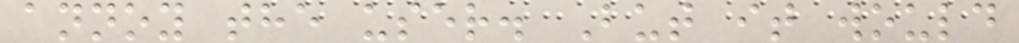annoy the user. But it would
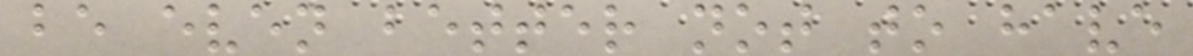be even better not to have
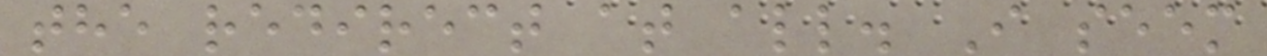the redirect at all. I seem
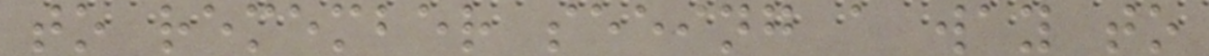to remember seeing a way to
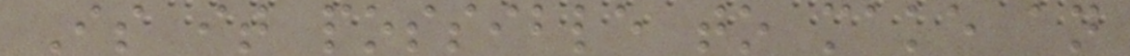Is it possible to make an
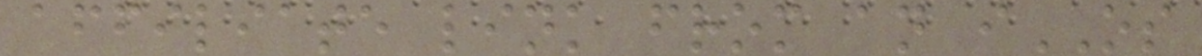affiliate link from an iOS
